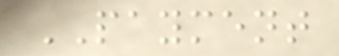PAYMENT
